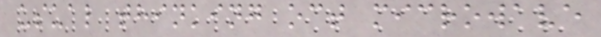usual thinking oct microwave
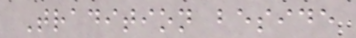Tradition beside
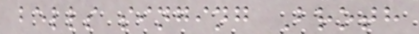bells singing Broth
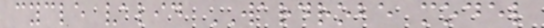cycle valid WARDROBE model
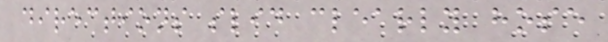directions slid clearly hose
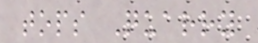tops Quarry
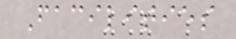Facilities
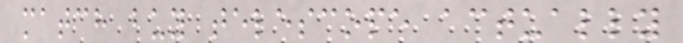match buy telescope actually
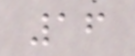16
